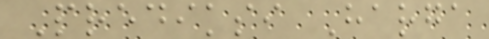Prediksi Harga
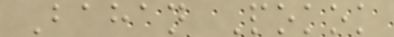Bahan Pokok
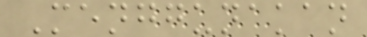Menggunakan
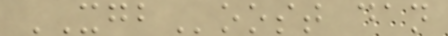XGBoost dan
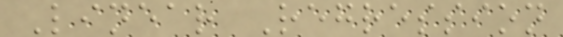Linear Regression
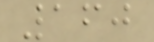160
